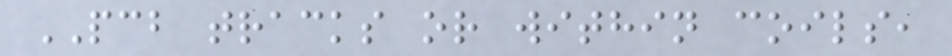PCB tracks or within coils,
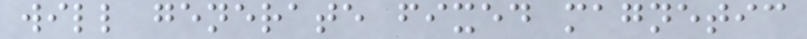will generate fixed magnetic
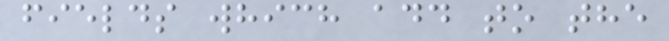fields which add to the
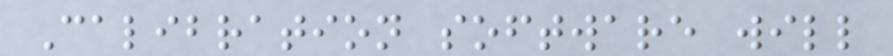Calibration software will
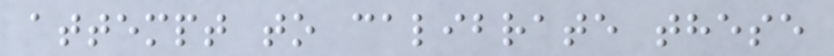attempt to calibrate these
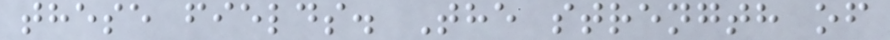these fields. The strength of
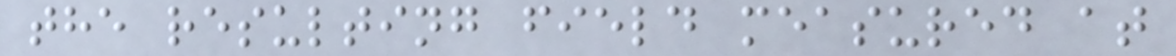the resulting field measured at
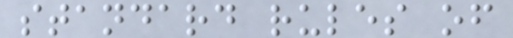standard rules of
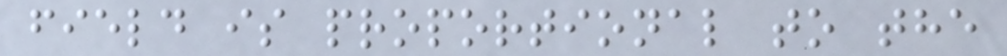field is proportional to the
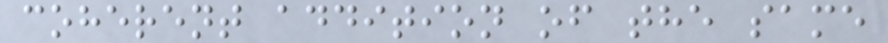coherent addition of the same
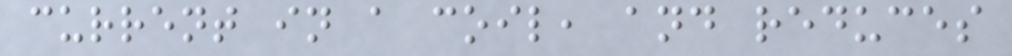current in a coil, and reduces
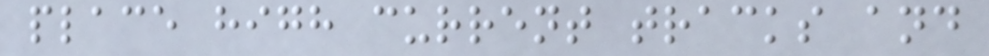place high current tracks and
